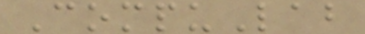CompuLab
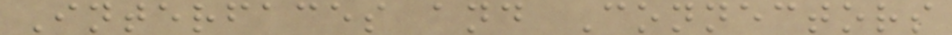Interfaces and Connectors
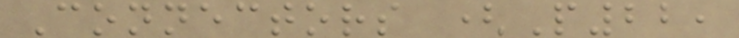Connectors (P22,
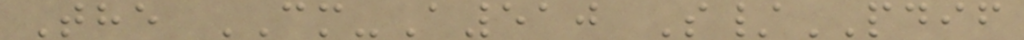The CM-A510 S/PDIF
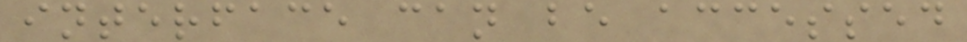interface can be accessed
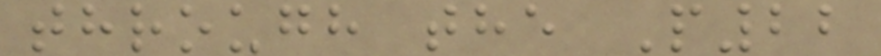through the P22
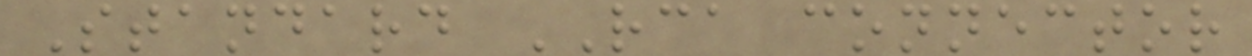Standard RCA connector
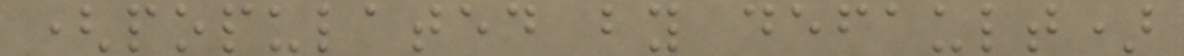(populated by default)
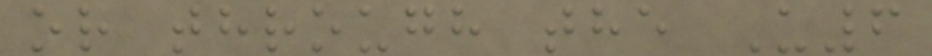or through the U6
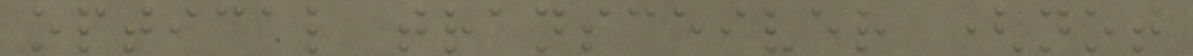optical transceiver (not
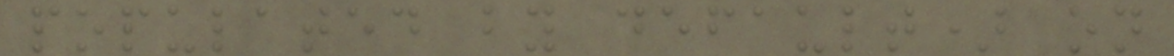populated by default) on
